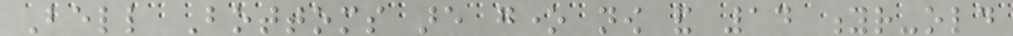Bell Bottoms are gone now and 14 yr-old
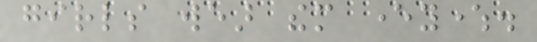girls wear them everywhere.
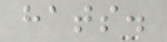hats.
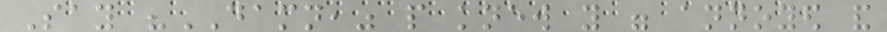Say "DAMN," people knew you were annoyed and
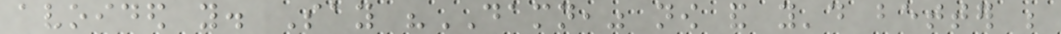avoided you. Say "DAMN," now and you'd better be
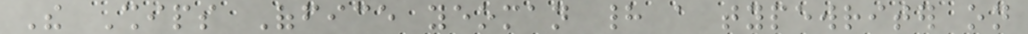The Ships Office yeoman had a typewriter on
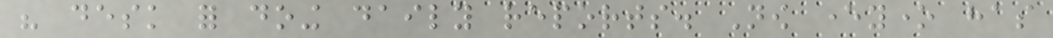his desk for doing daily reports. Now everyone has
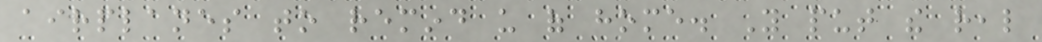airplanes to remind us of home. You put the real
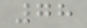78
